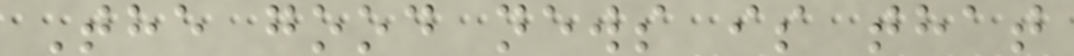The good news is that
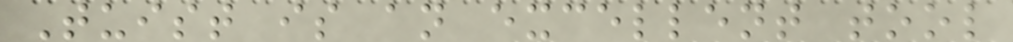Tuist is an excellent tool
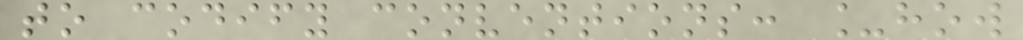to codify conventions: _how
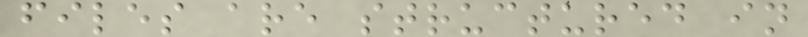files are structured in
